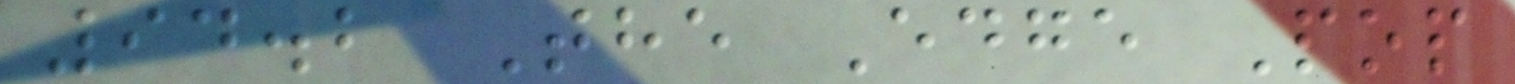94.2 The Edge Pop
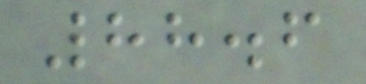88.6
